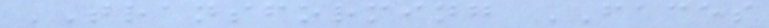TRANSFORMING FACES
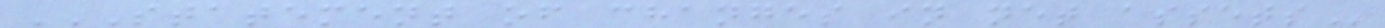STATEMENT OF CHANGES IN NET ASSETS
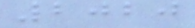2020
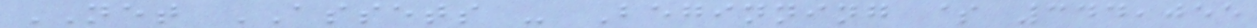NET ASSETS - Beginning $ 344,055
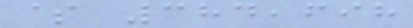$ 384,698
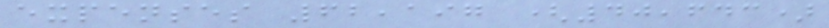expenses 62,197 (40,643)
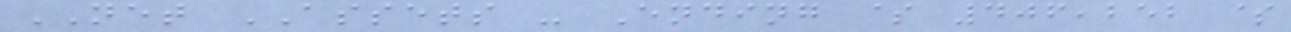NET ASSETS - Ending $ 406,252 $
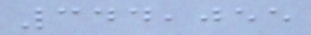344,055
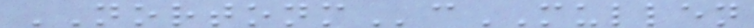NORTONMcMULLEN
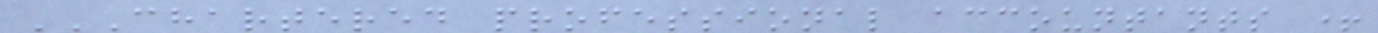CHARTERED PROFESSIONAL ACCOUNTANTS +
